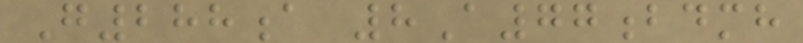G288a 8A77bdmh
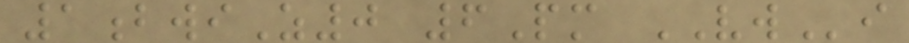1bwiZ0 6Pm VWi
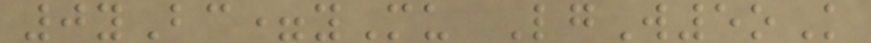0yBc=yMu LgW5oK
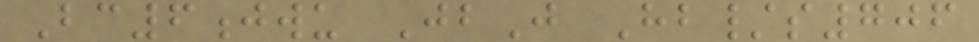Bc6jwu JbJ Hb/s706
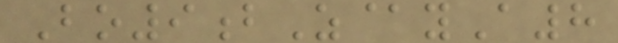Bo9bZ@yA8
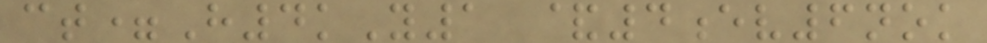ct=H4kY1 &4ev6nok
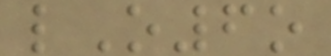lO6o
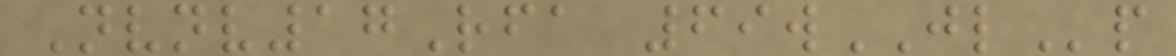Nvnv17Rfa 69wJLp
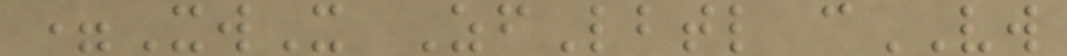=XwX ZfLbtl cVW
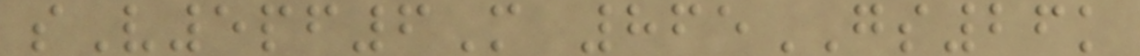sV5pf6M 865GS26k
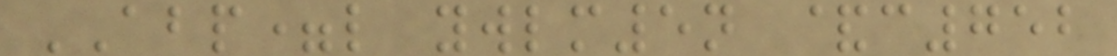ABP=l ywlm5n &c752
